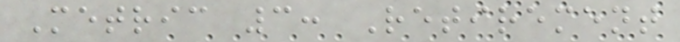Metric 3: Retirement
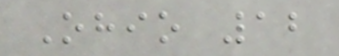Ohio 12
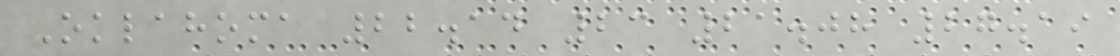Oklahoma 22.14 23 21.08 27.19
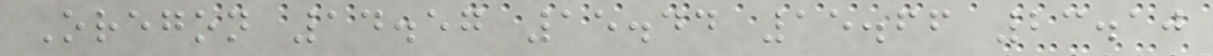Oregon 14.57 15.44 15.66 23.10
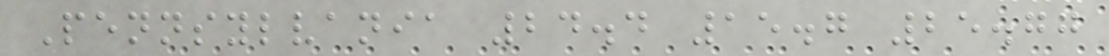Pennsylvania 24.4 15.7 25.77
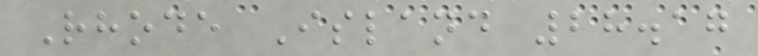Rhode Island 28.17
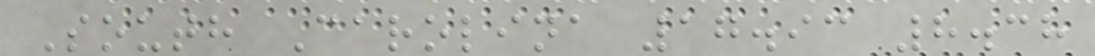South Carolina 17.93 8.38
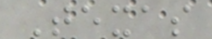Texas
